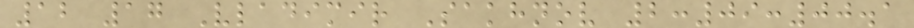12 17 Vladimir Sakhnov 2:09:00.1
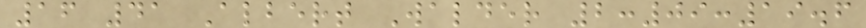16 41 Albert Walder 2:09:19.6
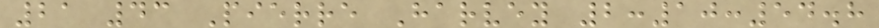21 43 Pierre Harvey 2:10:54.8
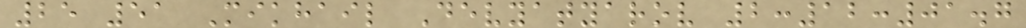25 51 Mikhail Devyatyarov 2:12:01.7
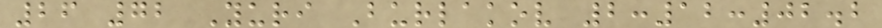26 72 Yuri Burlakov 2:12:02.2
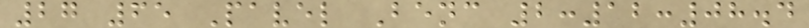27 65 Pavel Benc 2:12:08.4
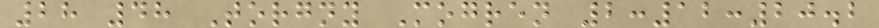28 48 Torgny Mogren 2:12:20.2
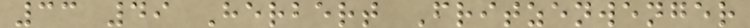33 49 Herbert Fritzenwenger
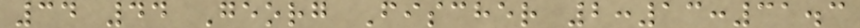34 44 Georg Fischer 2:13:31.3
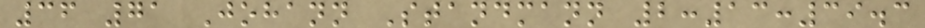36 71 Johann Standmann 2:13:39.3
